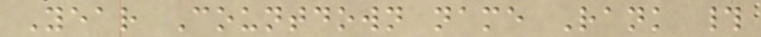Year Countdown name Rank #
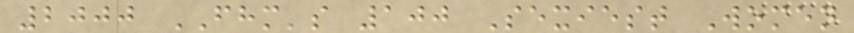2000 FHM's 100 Sexiest Women
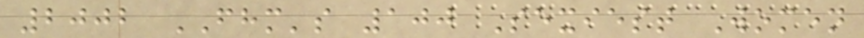2002 FHM's 100 Sexiest Women
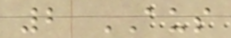2 AUS
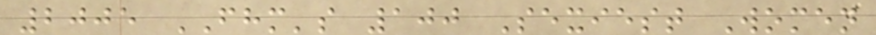2005 FHM's 100 Sexiest Women
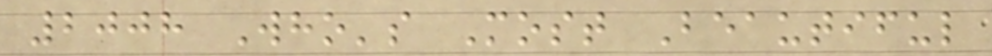2008 Who's Most Beautiful
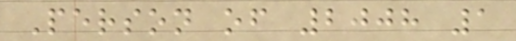Person of 2008 1
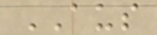AUS
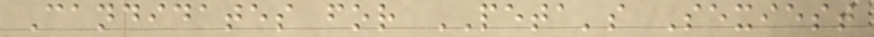Candidates for PETA's Sexiest
